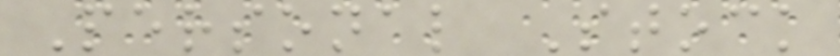Personal Stock
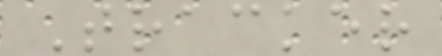Tracker
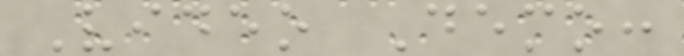Video Demo:
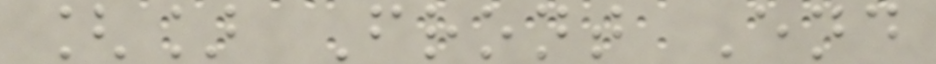[] Front End
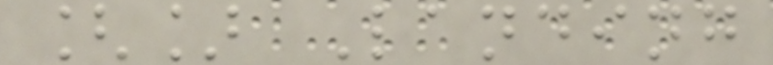[] Landing
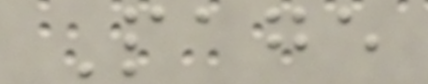Page
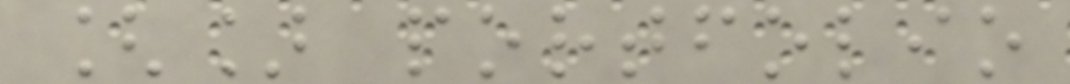[] portfolio
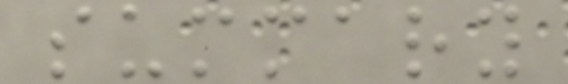summary
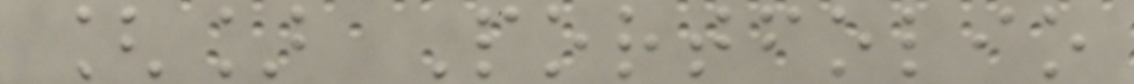[] Portfolio
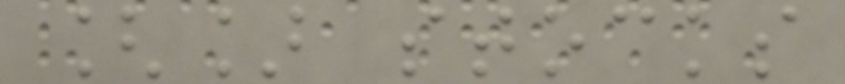[] stocks
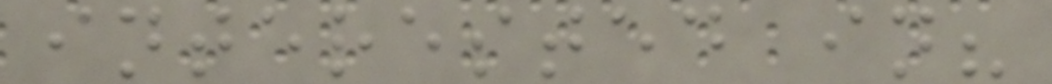interested in?
